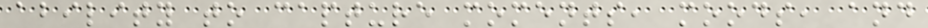ability to capture moments, moods, and
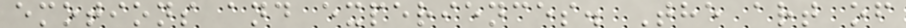emotions and experiences. The art of
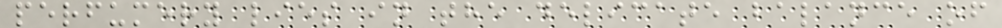perfumery lies in the delicate balance of
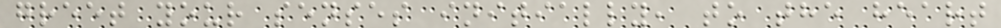greet your senses initially, to the heart
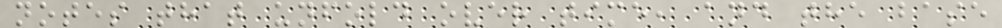notes that unfold over time, and the base
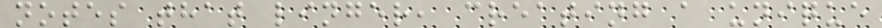notes that linger, creating a unique
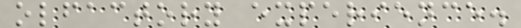olfactory experience.
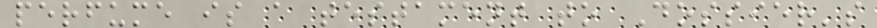perfume is a testament to Dossier's
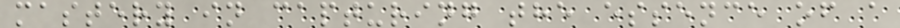mastery in capturing the essence of a
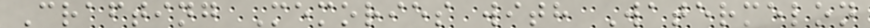Crafting Memories with Watermelon
